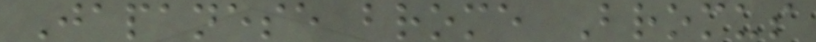Japanese brome Bromus
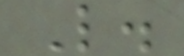L.
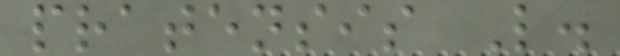pratensis L.
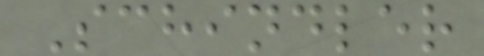Schindler
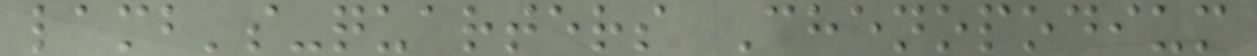lamb's-quarters Chenopodium
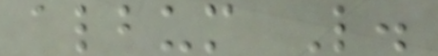album L.
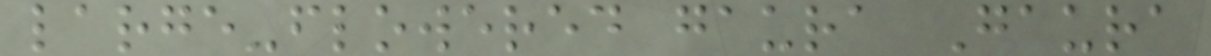large-flowered gaura Gaura
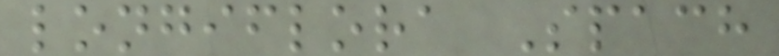longiflora Spach
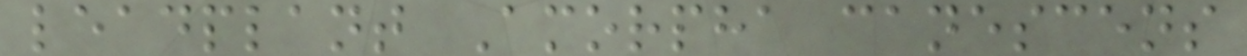leadplant Amorpha canescens
